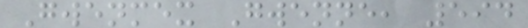Gwenmex Gwenne, 594
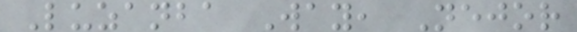Luzanba Way, Nejor
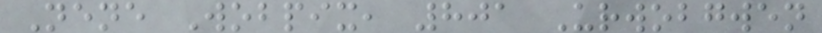Nene Wobpix, 801 Urwobgwen
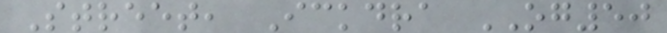Street, Ickdra OG50
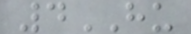4HU
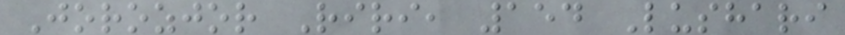Jorozjor Riri, 154 Lushari
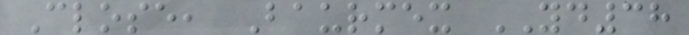Close, Baurmex YD38
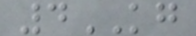4KG
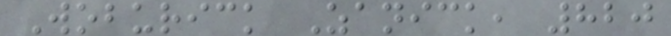Woburick Zanick, 820
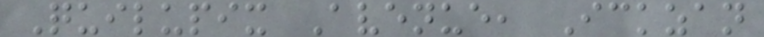Quilupix Avenue, Ickzan
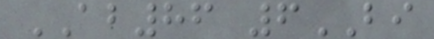AB86 6BI
